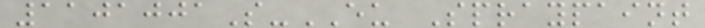1101001S-EU Spraypaint
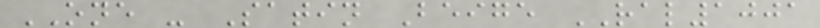ONE - Satin Beige RAL1001
